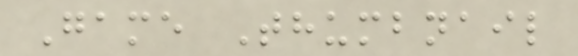Game Thumbnail
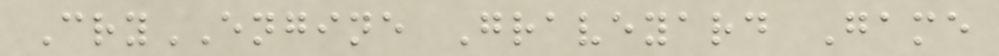CryENGINE Graveyard Game
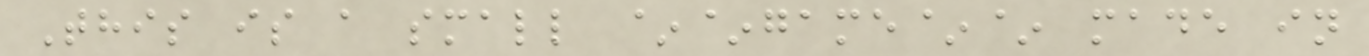This is a small ~~game~~ made in
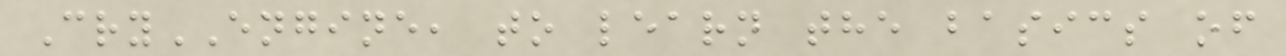CryENGINE, to learn the basics of
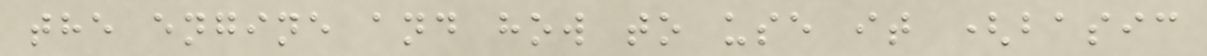the engine and how to use it (basic
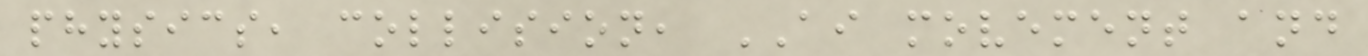physics, collision, AI movement and
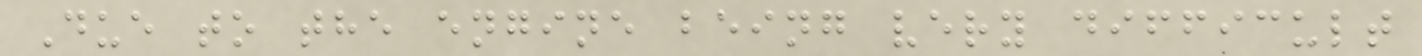Due to the engine being very difficult
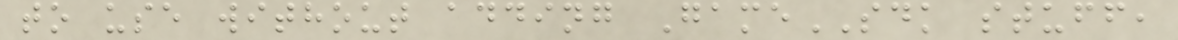to use without adding GameSDK stuff,
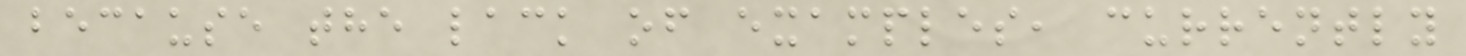because the lack of examples, currently
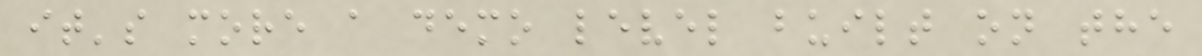it's more a demo level built on the
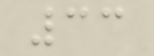33
